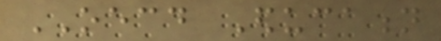OECD Education
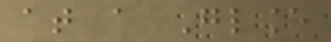at a Glance
